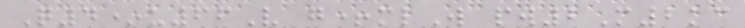Q4*u66V g+mlW pw2M2kc
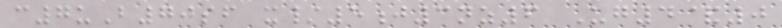c7uB70sf x/5j3nz6 Ug4&0
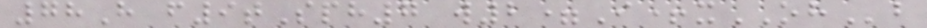78H f9tSph7 w2=I+xOHb
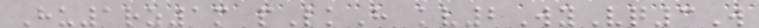Hu1rz1m pLkH kv2WyVq3W
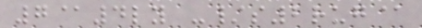7@4ly -/s2rug@
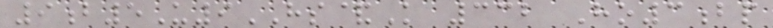9b5U9HS&K 332 Ho3bp
